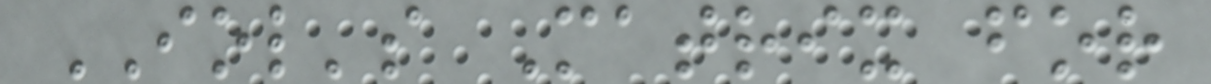IOL's Matrix for
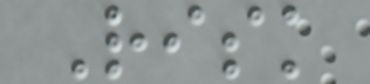Risk
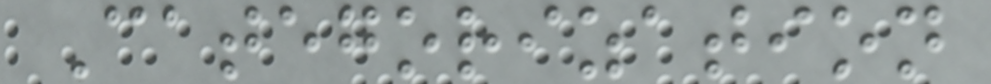Categorization
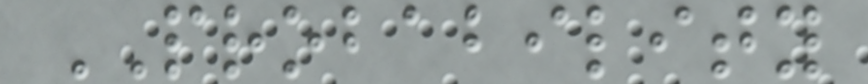PROBABILITY
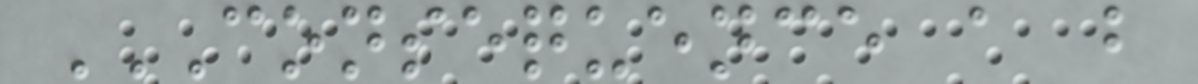CONSEQUENCE A B
